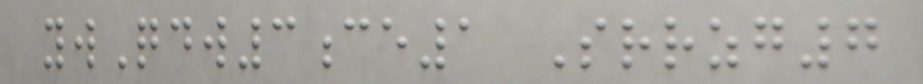ywQdw3ce1 Srrzg7
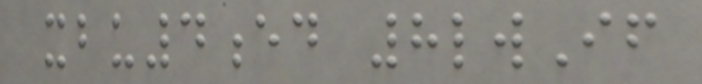xbu4ed 8lwIf
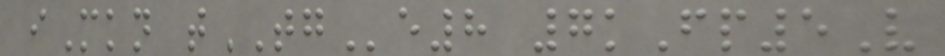iMkn tTGe8 7kFp5V
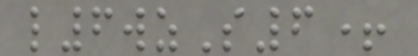l6wzS6+
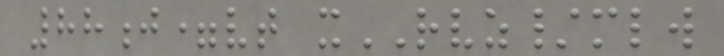88j=vt xRVZ/mlw
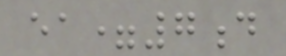ea=7d
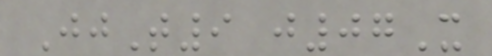JjT9 j07X
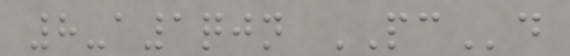8-a1qjn PCd
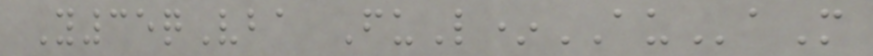Y35qVba FuL*AUaM
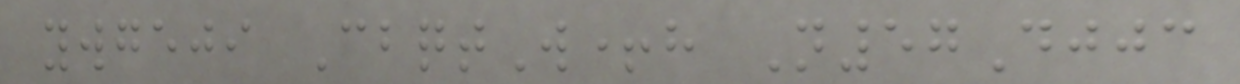ywgeji CbqtW+h N57Djjc
